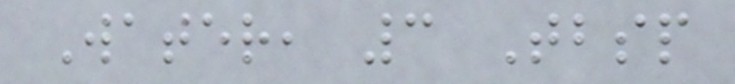Water, 3 Tbsp
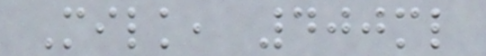Milk, 400ml
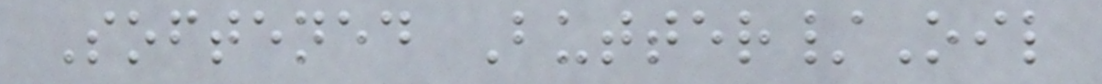Softened Butter/Oil
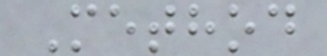Method
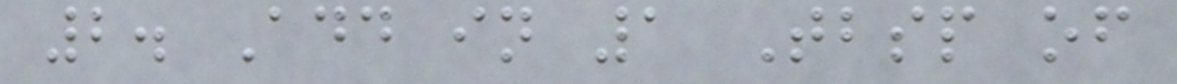2. Add in 1 Tbsp of
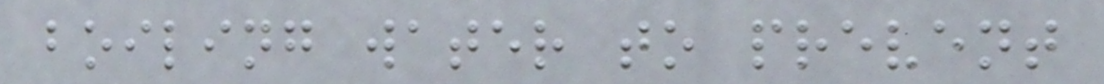boiling water to prevent
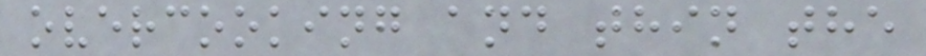overcooking and thin the
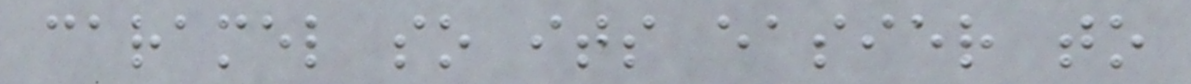caramel so its easier to
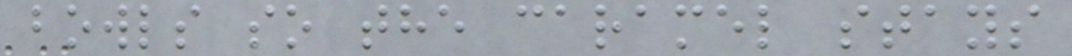bowls so the caramel stays
